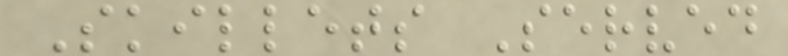Skillets Served
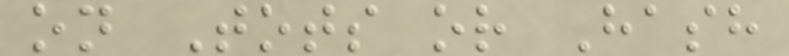on Tots or Hash
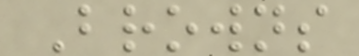Browns
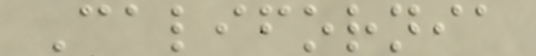California
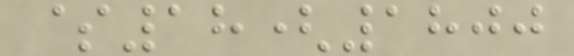$18(1800
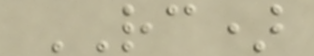RC)
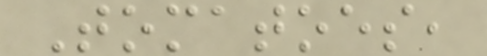Tomatoes,
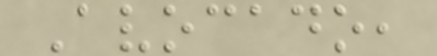Avocado,
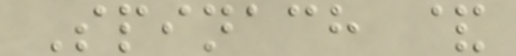Spinach &
